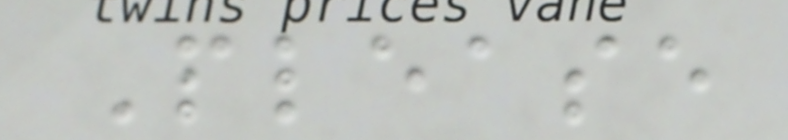Please
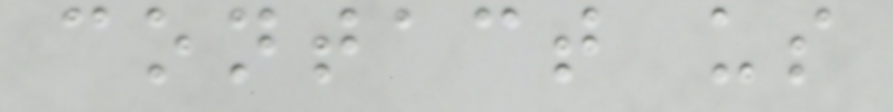contact us
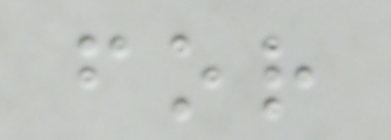for
